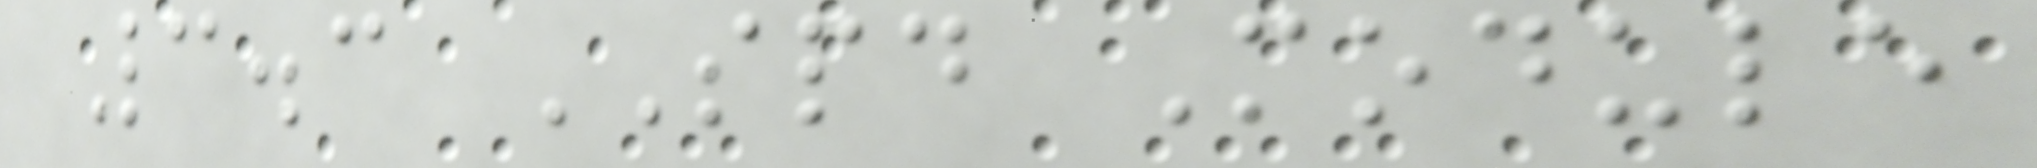3.3 SPD Module
